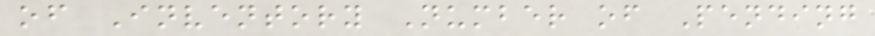of Inventory Number of Pending
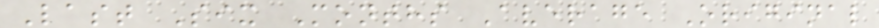Last Six Months Average Original
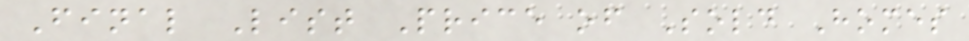Final List Price of Sold Homes
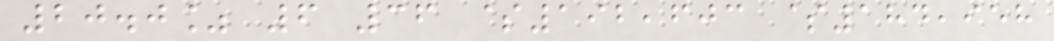20.0% 6 36 $192,603 $184,958
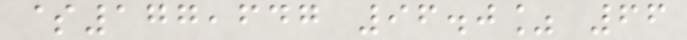$177,647 96.0% 66
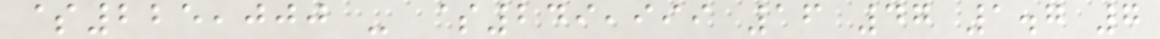$225,000 - $249,999 16 47 1.7 7
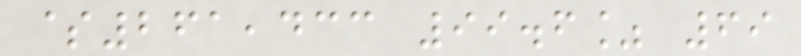$261,433 99.6% 69
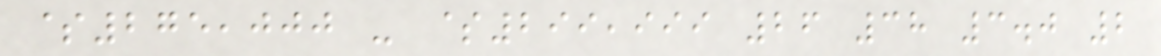$275,000 - $299,999 26 38 3.0 2
